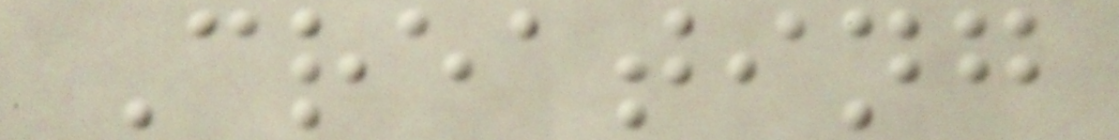Creating
